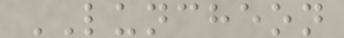LUNCHEON
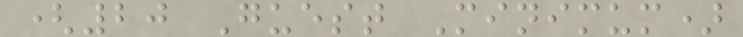(20 Guest Minimum)
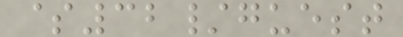$32/guest
